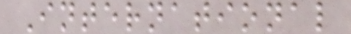International
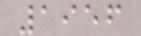1956
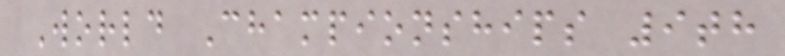World Championships 9th
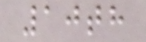10th
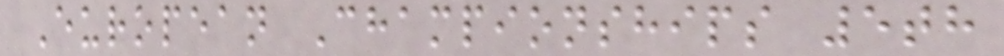European Championships 5th
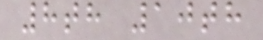8th 10th
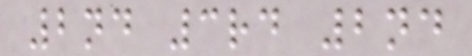2nd 3rd 2nd
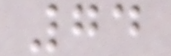74
